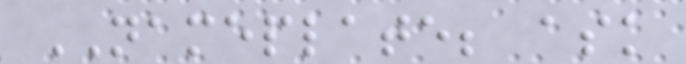NAMEPLATE; ask
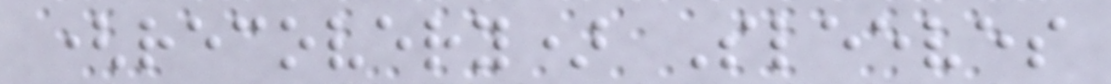(recovery) Sleeves
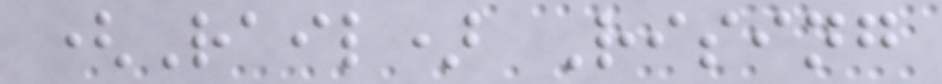(Rail) Rising
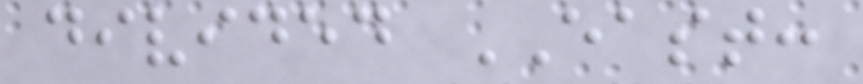divided EAST:
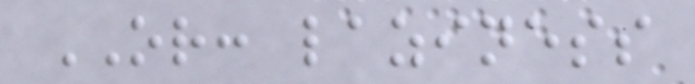OR: laziness
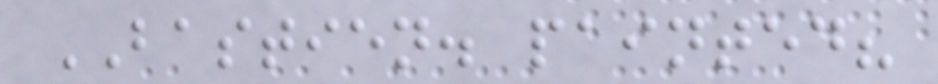BASTIEN. painted?
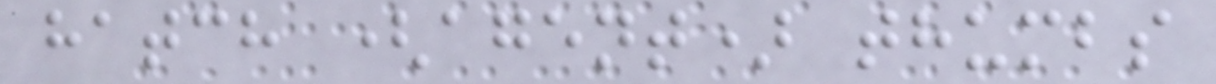hatch (agent) thumbs
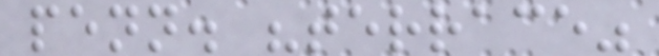penn. "terrace"
